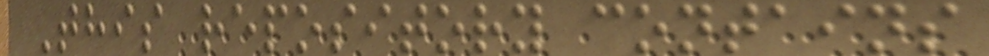This repository contains
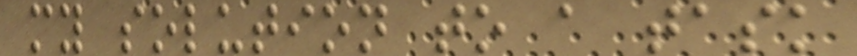my solution to a task
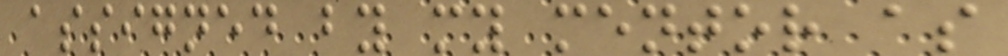assigned by my mentor as
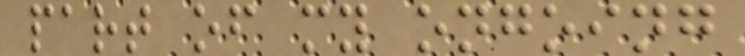part of my ongoing
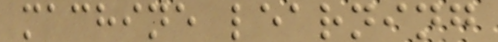machine learning
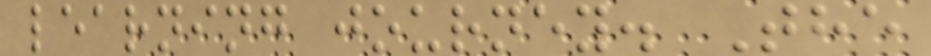learning journey. The
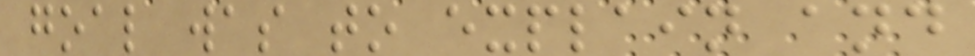goal was to explain and
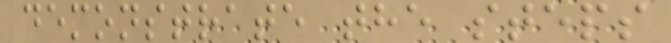demonstrate the steps
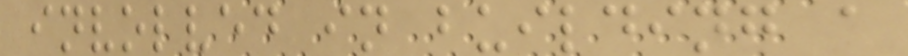involved in building a
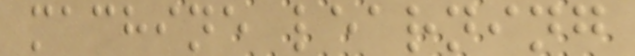machine learning
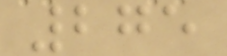275
